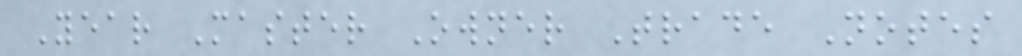Year Master Owner Trade Notes
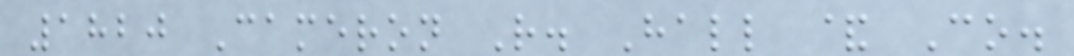1820 Cameron R. Hall & Co.
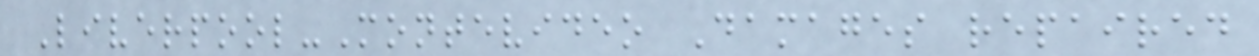Liverpool-Montevideo Damages repaired
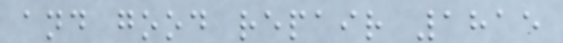and good repair 1815
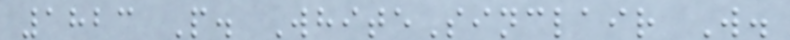1823 P. WhiteSinclair W.
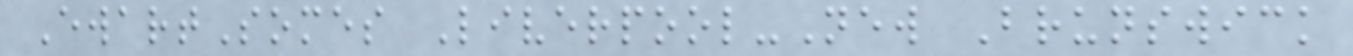EwartSomes Liverpool-New Brunswick
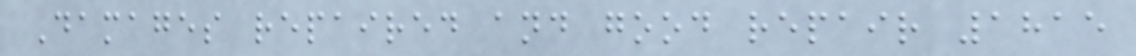Damages repaired and good repair 1815
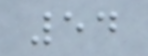54
